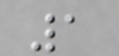1
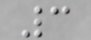3
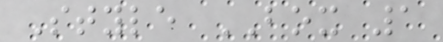Style BOX 1
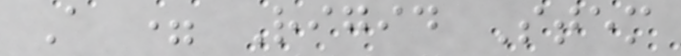A = Rigid Stem
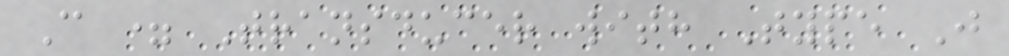C = Transducer with Type J
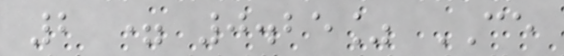2 = 0.25% CE
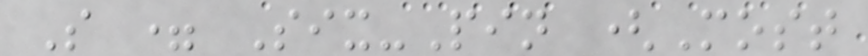S = Six-Pin (Most
